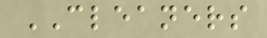CLEANERS
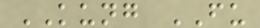KUNG FU
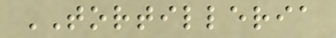TORTILLERIA
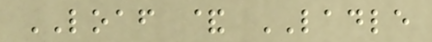LOAF & LADLE
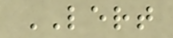LERT
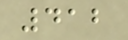412
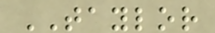TAYLOR
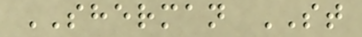SHERMAN ST
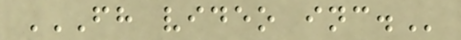FH VIDEO INC.
